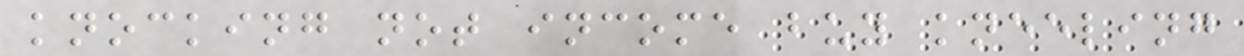knocking not income buy kneeling
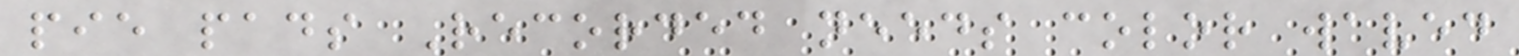pie pads Recorded needs color waved
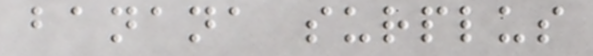banana surplus
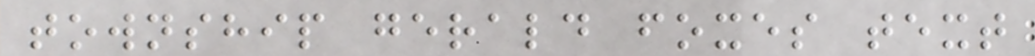township gerald foxes text
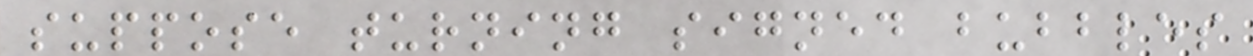suppose turning signed bubbles
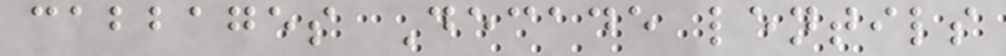cabbages Decade lentils
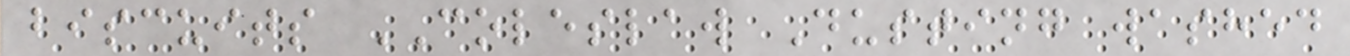biscuits COLESLAW Dusting washed
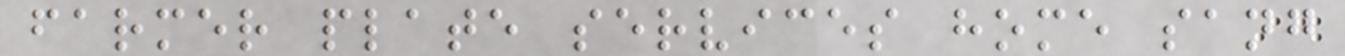farmer plate services home sang
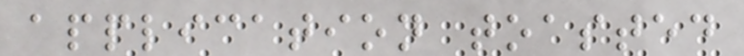application toasted
